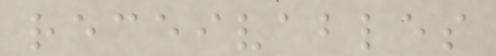receivables
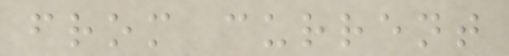from current
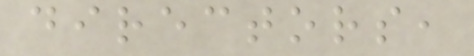directors,
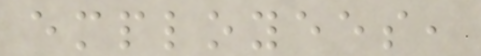employees,
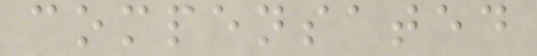compensated
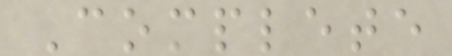Complete
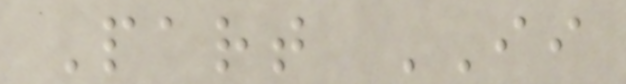Part II
